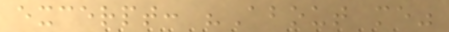excerpt: "About me"
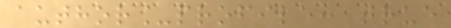author_profile: true
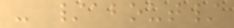- /about/
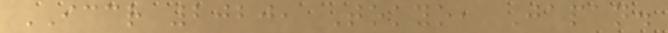ICCR 2020, Tokyo, Japan.
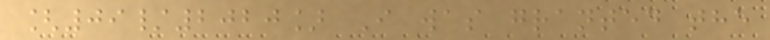[09/2020] I was granted the
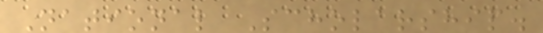National Scholarship.
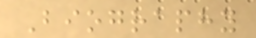Biography
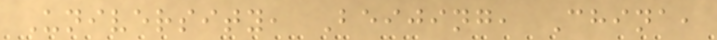University, Beijing, China,
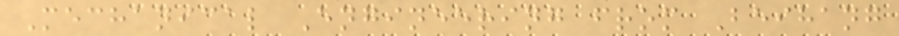Mechanical Engineering from Beihang
